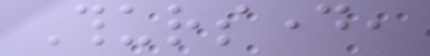Thursday,
